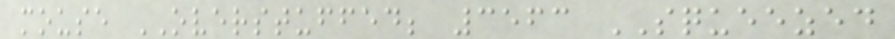mouse OVERSTUFFED; 3563 SQUEEZED
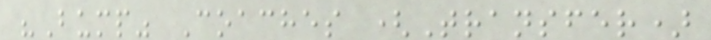"Bump" Coaches (Transfer)
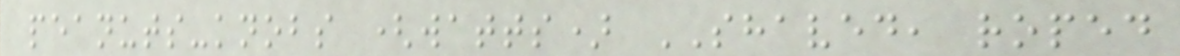peanuts-knobs (watts) SHAVED, roped
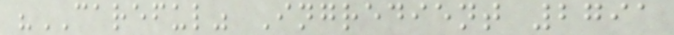"CAREFUL" Ingredient 2791
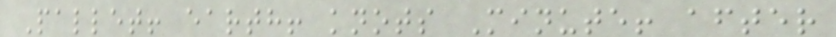Pallet! earth! knots Minute! after
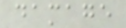damage
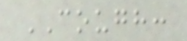COUGH:
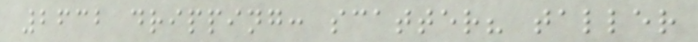2632 dripping: scatter? taller
